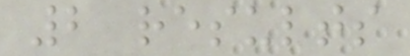2 results
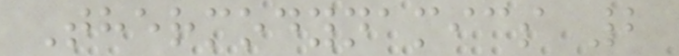Thermodynamics 2
